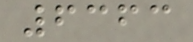6363
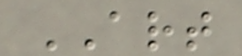ART
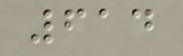614
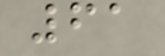61
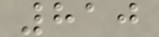810
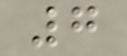7
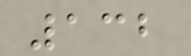132
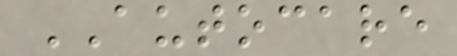AUTOCARE
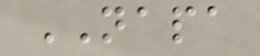NAPA
